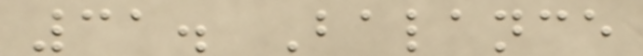31. Balance
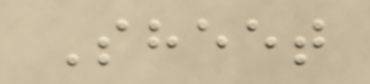Sheet
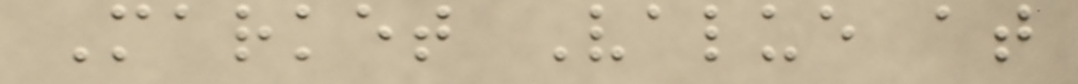Market Value at
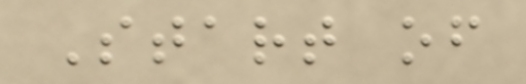Start of
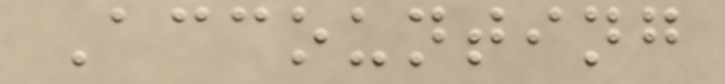Accounting
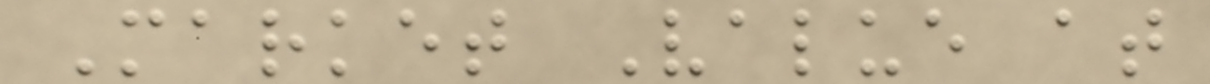Market Value at
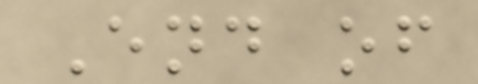End of
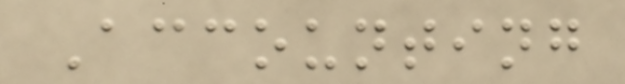Accounting
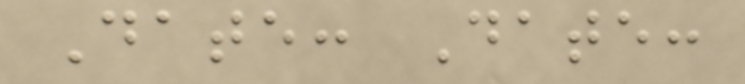Date: Date:
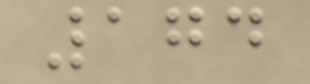174
